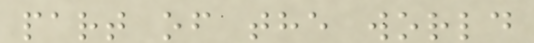part of the world
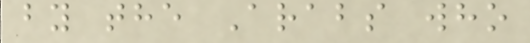by the Arabs who
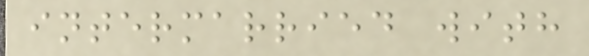intermarried with
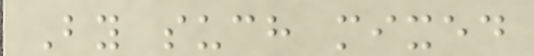By such mixed
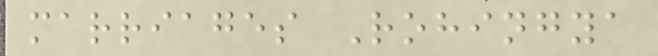marriages Rohingya
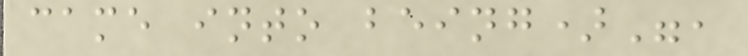came into being)",
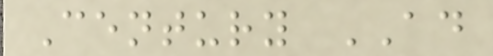Century AD
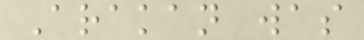Arakan was
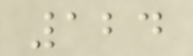124
